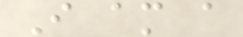I am a
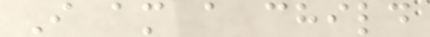I am a child
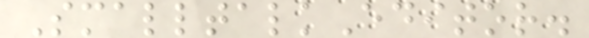SmalltalkEditor.
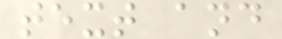text and
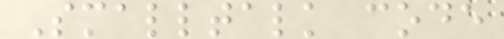Smalltalk code
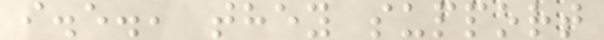i.e., they support
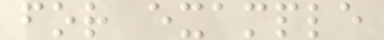for example
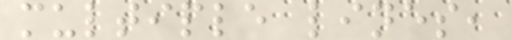multiple lines,
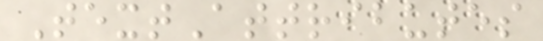TextAttributes
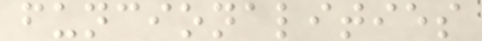funcionalities
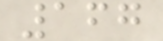167
